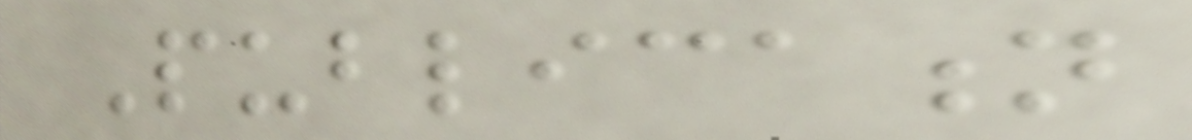Publication
